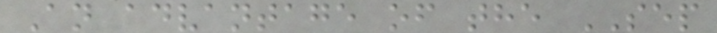An advantage of the SEP
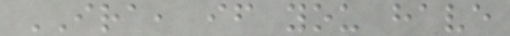IRA, if you have
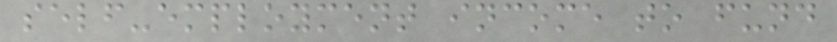self-employment income to fund
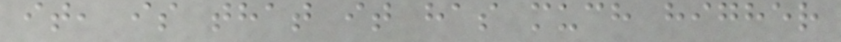it, is that it has much higher
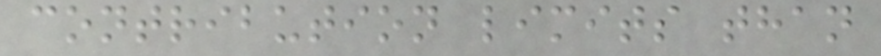contribution limits than
